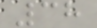38
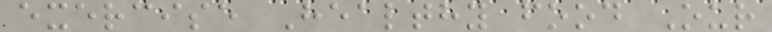exercise Healthy food Our
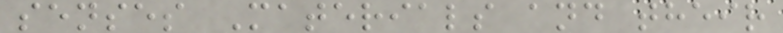senses Materials and their
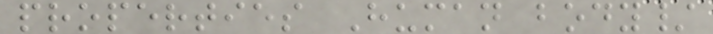properties Human body/
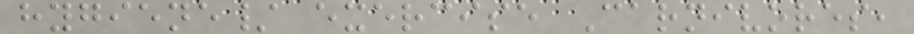hygiene/ exercise Carnivores,
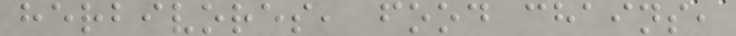herbivores, food chains,
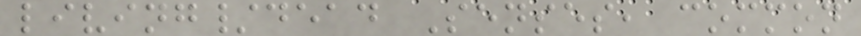living/dead Senses, common
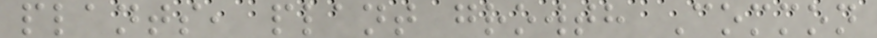plants, plant growth Common
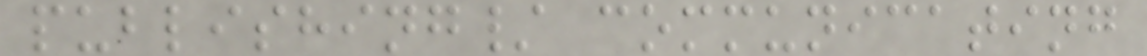publishing/ communicating
